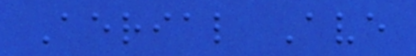Aerial Ave
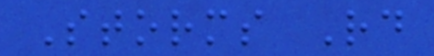Storms Rd
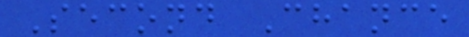Second Chance
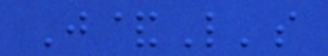J&L's
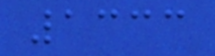1333
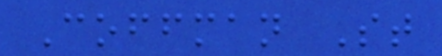Coffman St
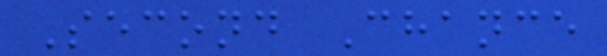Second Chance
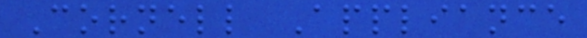Cornell Appliance
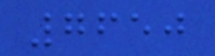7650
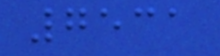7531
